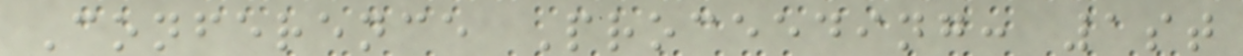Conference Proceeding: 1st
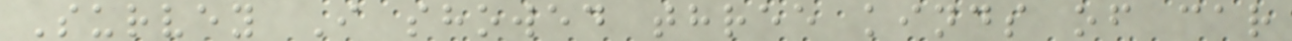Survey I showed three kinds of car
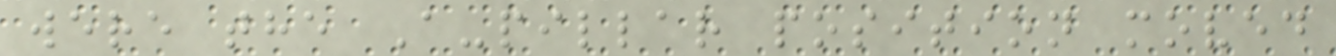were the A-pillar position moved
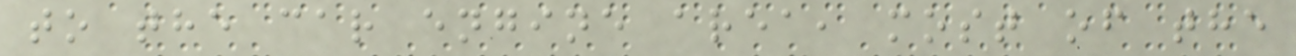to the car engine area, most of the
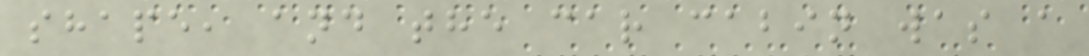shape, and the car cabin was a
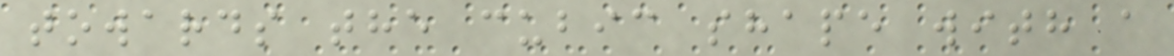towards the cubic shape with a
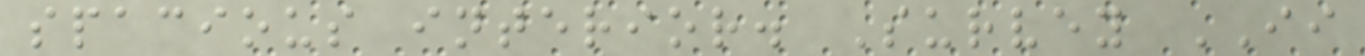spacious interior. Survey II
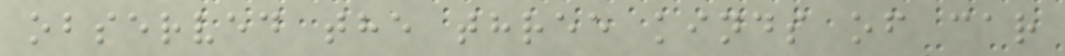observed the three kinds of car
